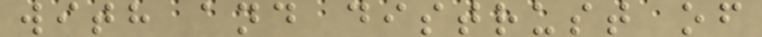with and distrust of
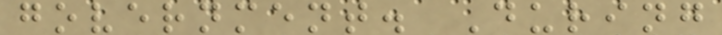government. During
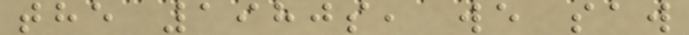the 1980s, we saw
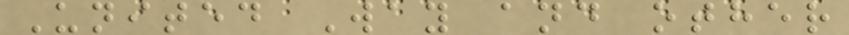United Way and other
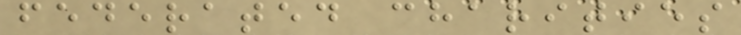federated charities
